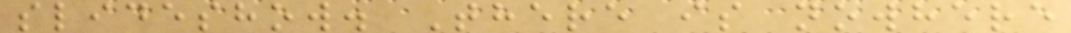slideshow. There is nowhere
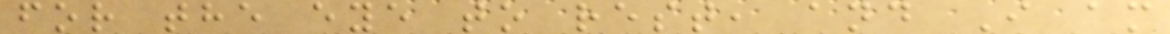for the eye to rest, and I am
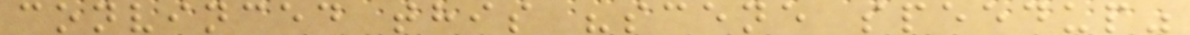convinced this "scene speedup"
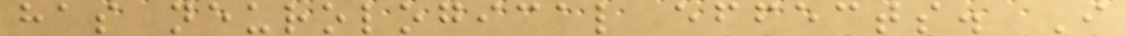has neurological effects. I
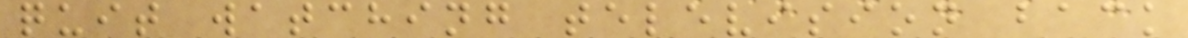quit watching television back
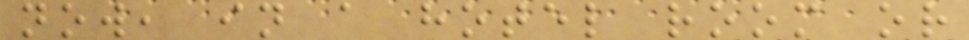now, in a hotel room or
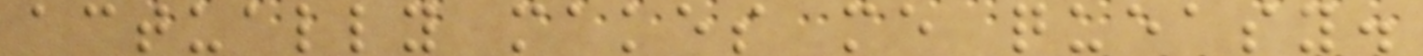actually makes me queasy.
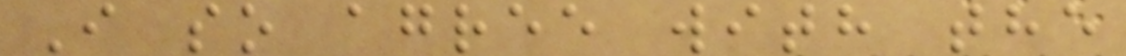I so agree with the
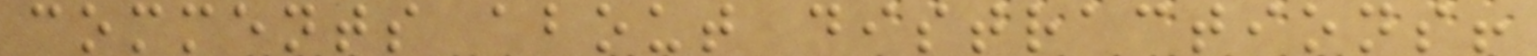comments about distractions!
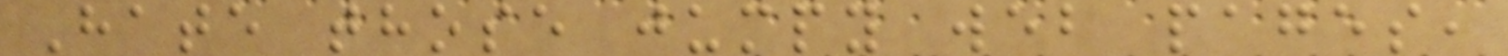Hate those jumpy web pages,
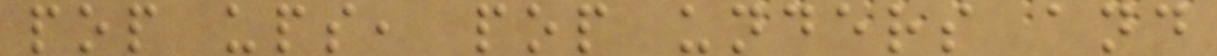pop ups, pop unders and
